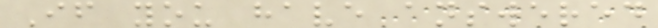If you have answered
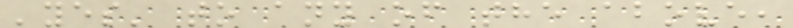'yes' to any of the above,
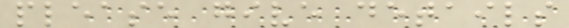please give details
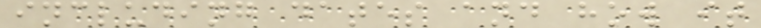including dates and how it
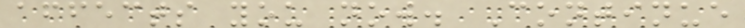affects you now. Continue
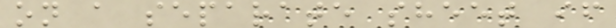on a separate sheet if
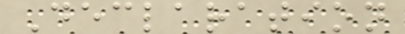Declaration
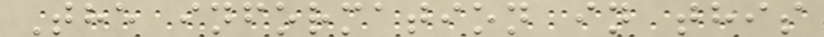The information in this
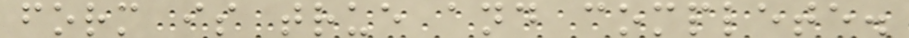form is true and complete.
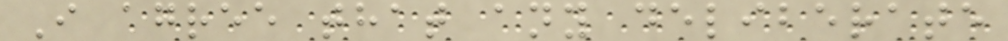I agree that any deliberate
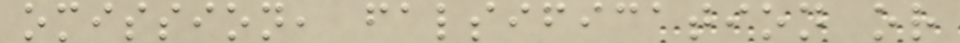omission, falsification or
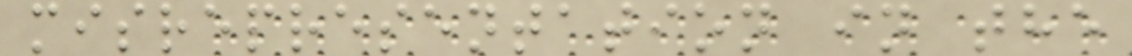misrepresentation in the
